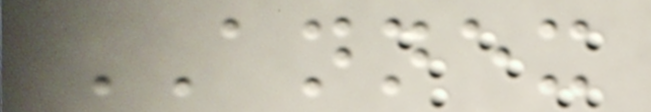ANNEX
